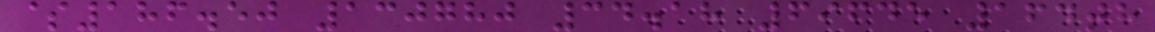$186.50 130780 34.18 69645 164th
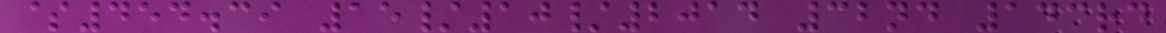$454.39 15/10/2014 32nd 143rd
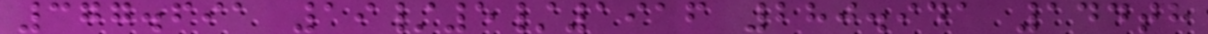377.691 19/5/1916 280.941 144th
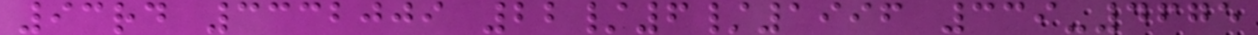93rd 3332009 22/6/1996 339-4675
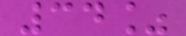34%
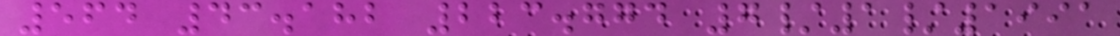564 43.182 223.774 7/1/1991
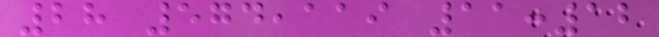28 574,119 11:12
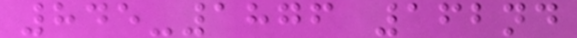845-1876 162nd
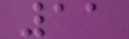11
